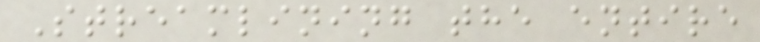Streamlining the entire
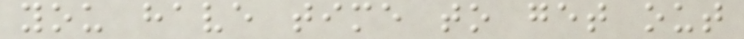you have time to get out
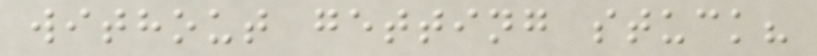without getting stuck?
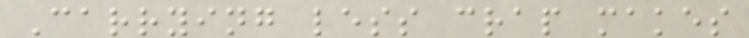Carrying less crap makes
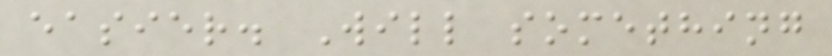easier. Will something
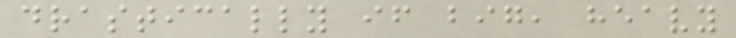drastically if big, heavy
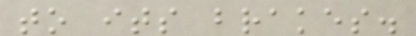to its brakes.
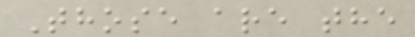Those are the
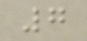7
